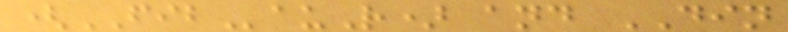(FIBauR) and DIN
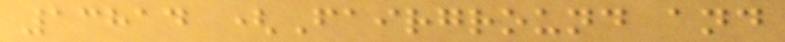13814 (Fairground and
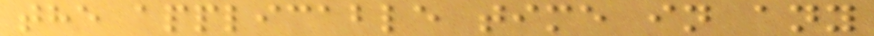the applicable time in any
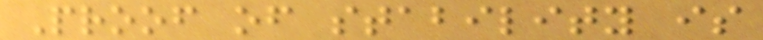Proof of stability is
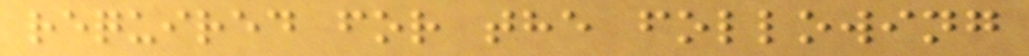required for the following
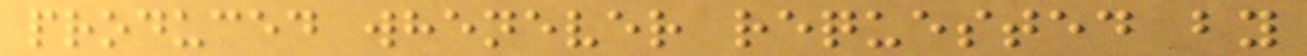produced whenever requested by
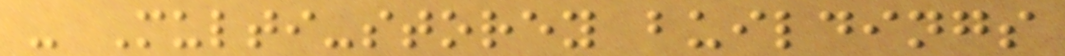- Multi-storey buildings
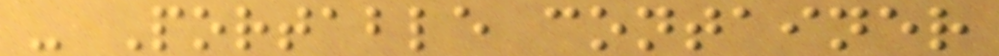- Portable container
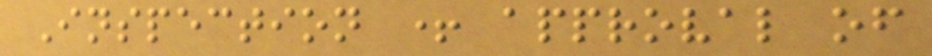Inspection + approval of
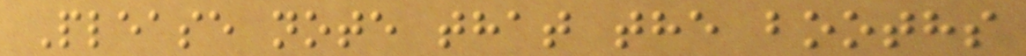Please note that the booths
